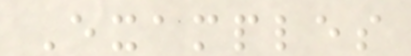Examples
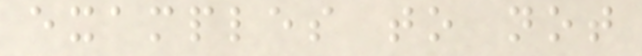examples to not
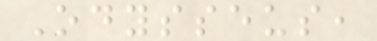Odysseus,
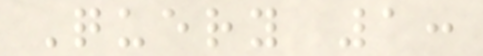Query 1:
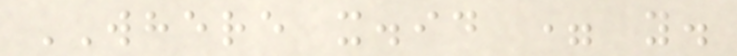WHERE x.id = y.
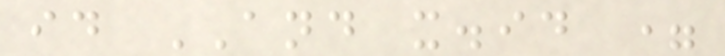id AND x.id =
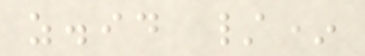z.id /*
